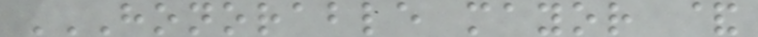HONORABLE MAYOR &
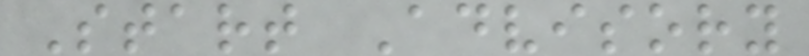Start Advisory
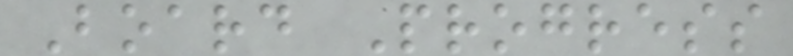Board Progress
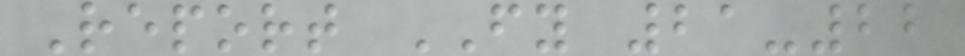Report FY 21-22
